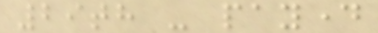29th - payday
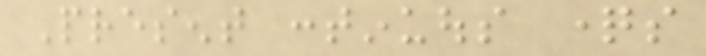Present continuous questions
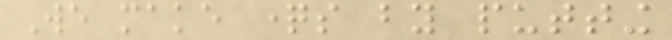We make questions by putting
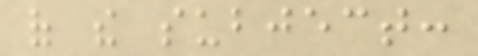of the subject:
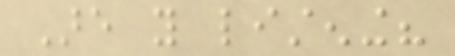Are you listening?
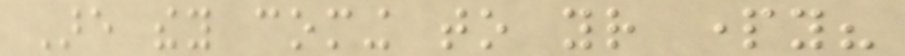Are they coming to your party?
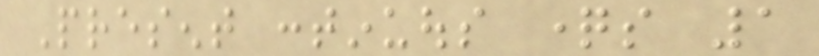Present continuous questions 1
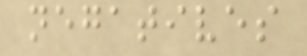negatives
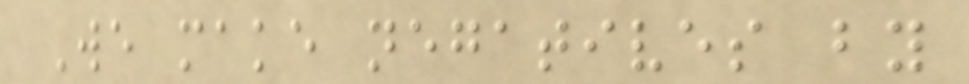We make negatives by
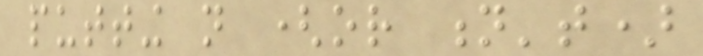putting not (or n't)
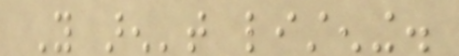You aren't listening.
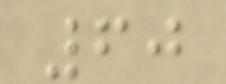60
